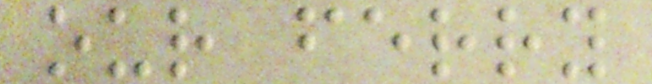our ferry
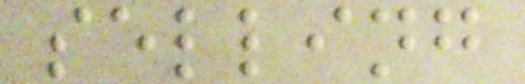selling
